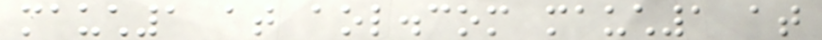mauch1 at aol.com mauch1 at
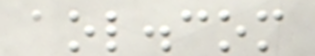aol.com
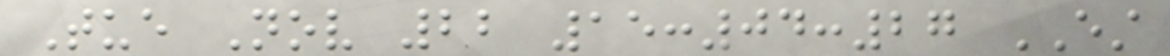Tue Nov 22 15:04:27 EST
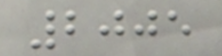2005
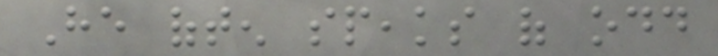He often speaks of odd
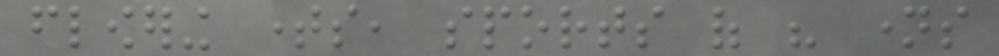flowering times, sports of his names
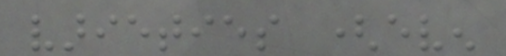varieties (even
